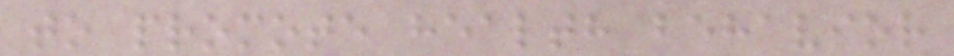to promote health behavior
